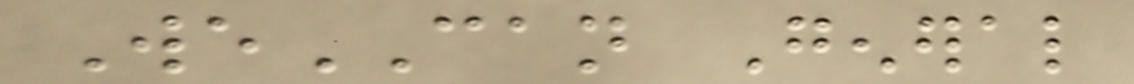WeCAN General
